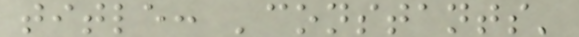title: 'constants'
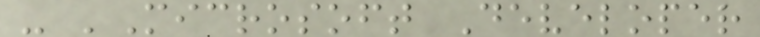- 'Microsoft Developer
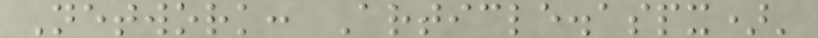Network: Article.aspx)'
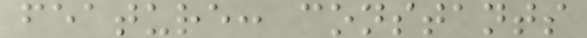feature: constants
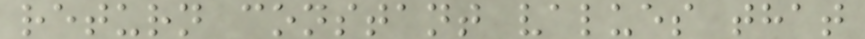return constant values that
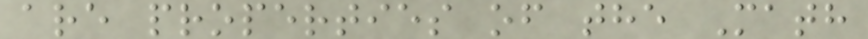are properties of the Math
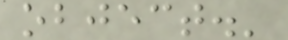object.'
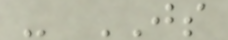- JS
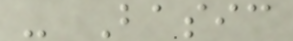- Basic
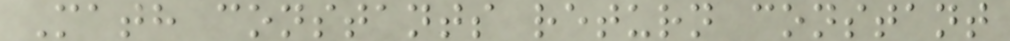Math constants return constant
